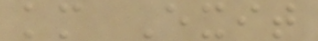km Exit
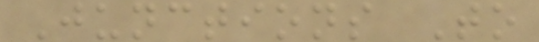Junctions To
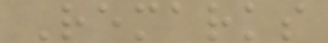Remarks
